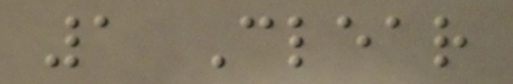1 Clear
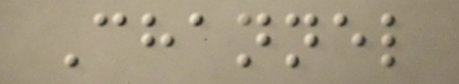Channel
